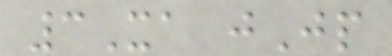3Xa jJp
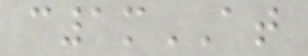c1mAT
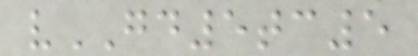vGD5tc5
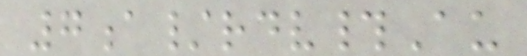7a/rdv#Au
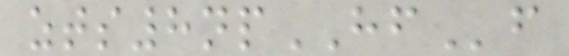zts8npHFf
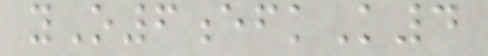yO6efkK4
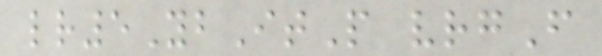lr5YbItP vrgF
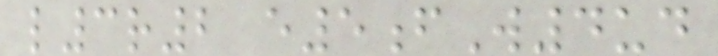l3r2 e5fW4ud
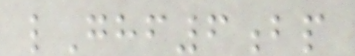lGhf6bp
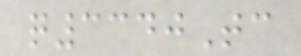q3340Tc
